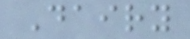Dairy
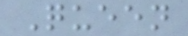Queen
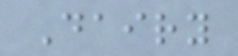Dairy
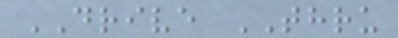DRIVE THRU
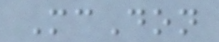McDon
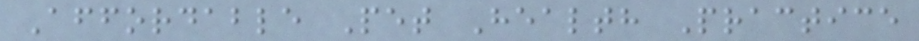Affordable Pet Health Practice
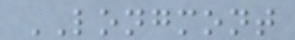LONGMONT
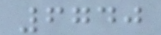6740
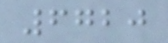6720
